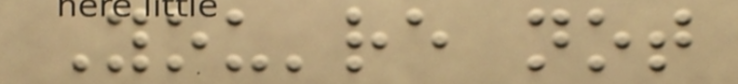You're not
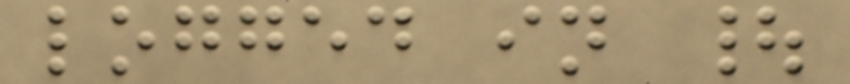logged in |
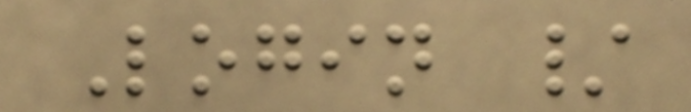Login /
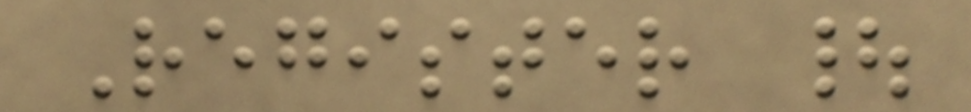Register |
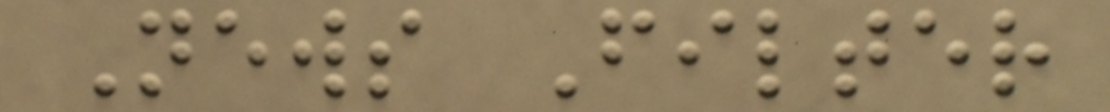News Filter
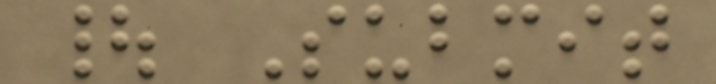| Submit
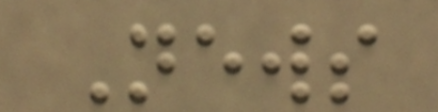News
